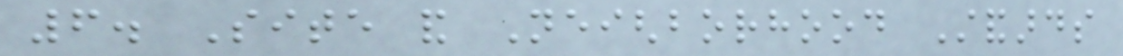6. Site and Neighborhood Standards
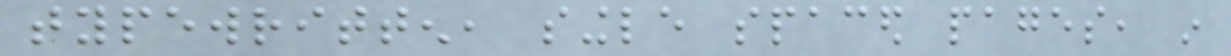typewritten, single spaced pages, in
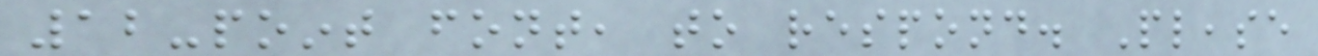12-point font, to respond. Please
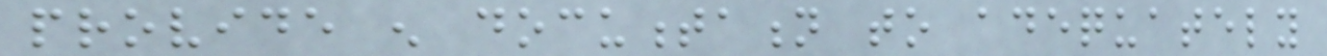provide enough documentation to adequately
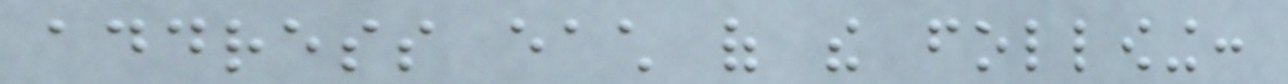address each of the following:
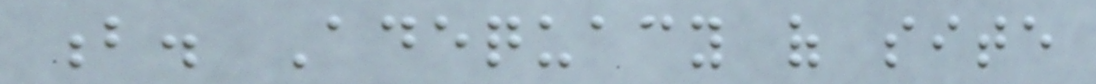b. Adequacy of site
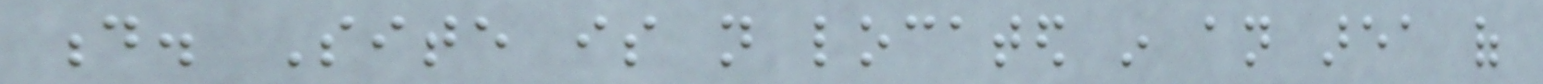d. Site is not located in an area of
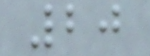20
